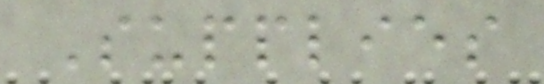Supplies
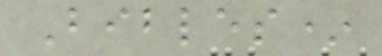Bibles*
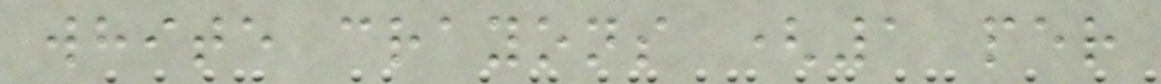white crayons (1 per
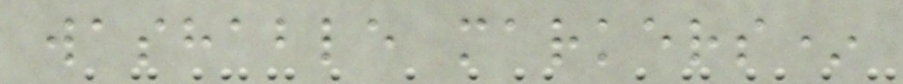washable markers*
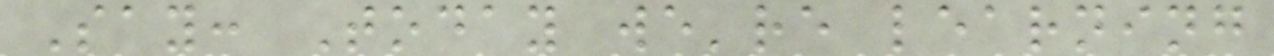Say: Today we're learning
